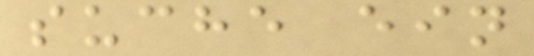suche ein
